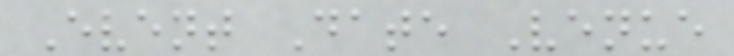Event Date Venue
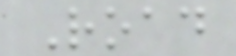Road
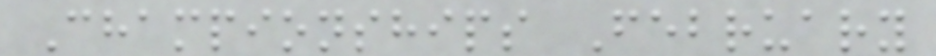Championships February
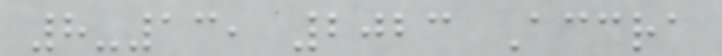8-13, 2023 Accra
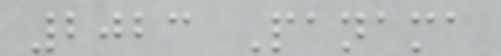2023 Panama
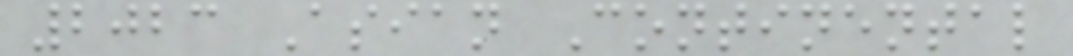2023 Asian Continental
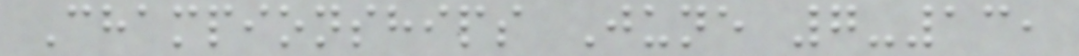Championships June 7-13,
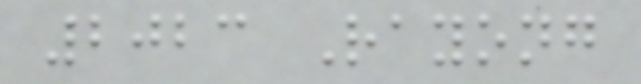2023 Rayong
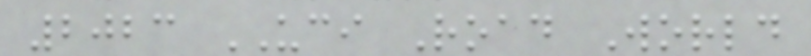2023 UCI Road World
